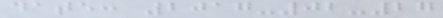date: 2017-02-27
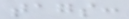tags:
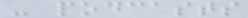- podcasts
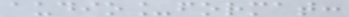audio_format:
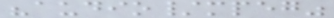"audio/mpeg"
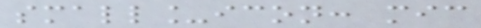small_icon: mic
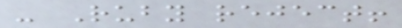- Ruby reject!
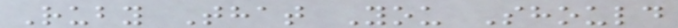Ruby That You Should
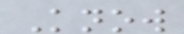Know
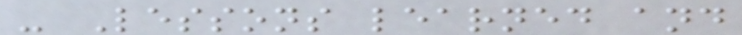- Lessons learned and
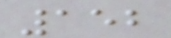152
